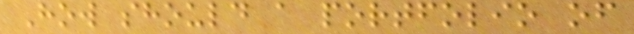How should a portfolio of
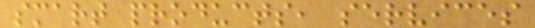smart products, services
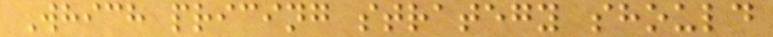Which pricing strategy should
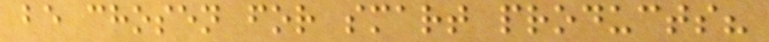be chosen for smart products?
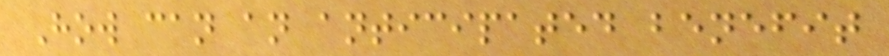How can an anticipated benefit
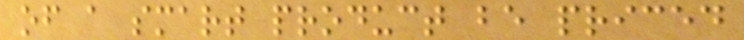of a smart product be priced
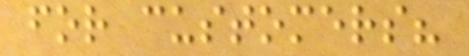for customers?
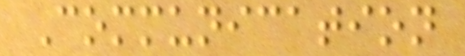Communication
